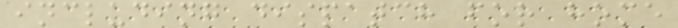including dispatch for home
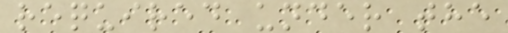required under the
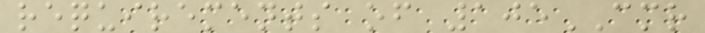requirements of 105CMR
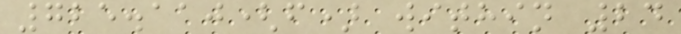725.110(f) within 24
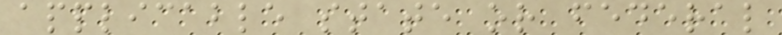applicable state or federal
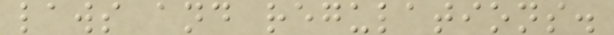laws and regulations.
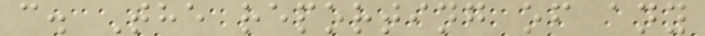c. The reporting of any
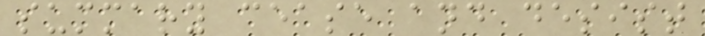summary cease and desist
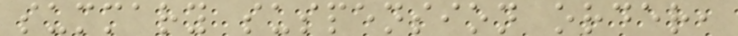summary suspension order,
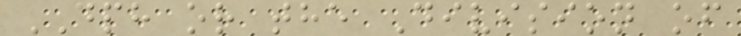DPH or the Division of
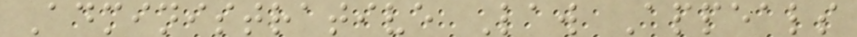Administrative Law Appeals
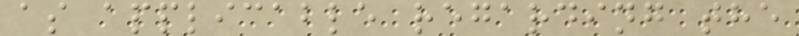as applicable regarding the
